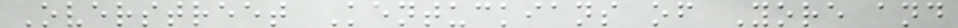Overstreet Kentuckians of Yore and
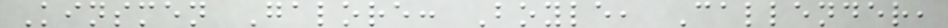Kinsmen Galore: Boyle, Callender,
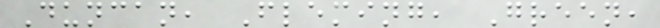Duncan, Fleming, Green,
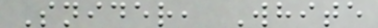Snider, White
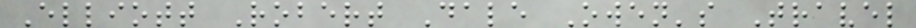Elliott Robert Dale Owen's Travel
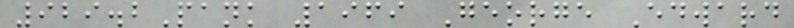929.2Pank 1969 George Edward
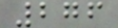276
